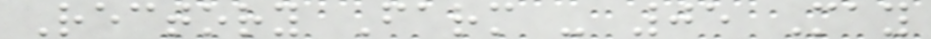Rectory Farm - 05 May
